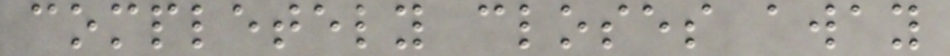completely closes away
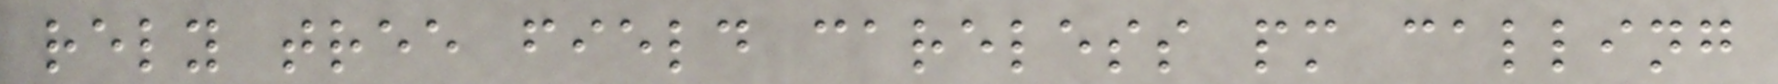rely tree field careless pm calling
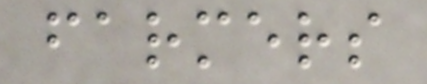farmers
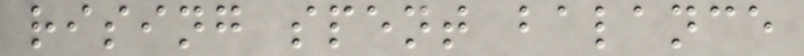rising spent balance
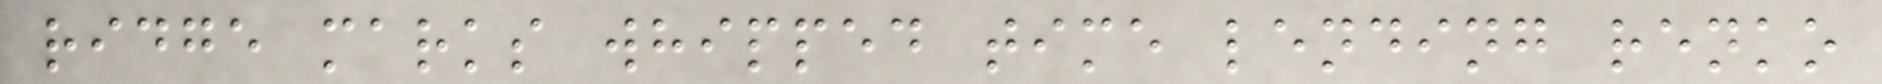ridge marks whipped time lending renko
